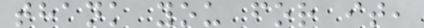thank you for it,
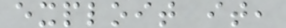exploit it,
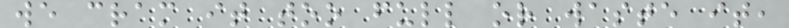we cram it too full or waste it,
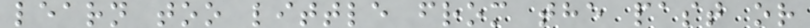learn too little from the past or
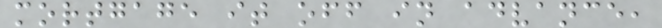mortgage it off in advance,
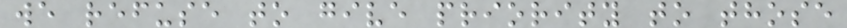we refuse to give priority to those
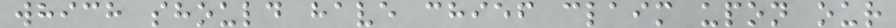which should have chief claim upon our
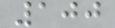100
